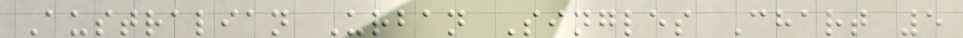Australian Urban Singles Chart 5
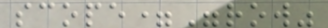scope="row"
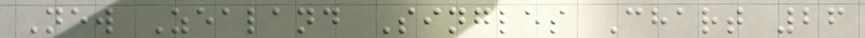New Zealand Singles Chart 26
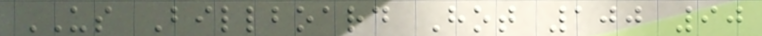US Billboard Hot 100 90
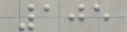105
